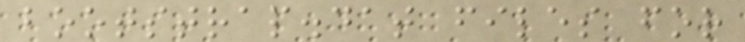bootstrap.dat files for
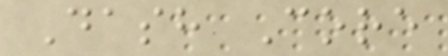Dash Core
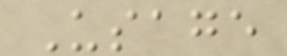Usage
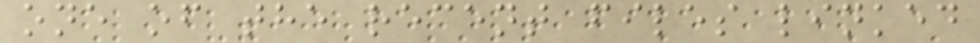one of the recent files linked
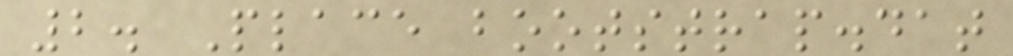2. Place bootstrap.dat
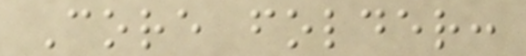Core folder:
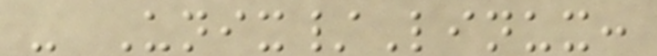- Unix/Linux:
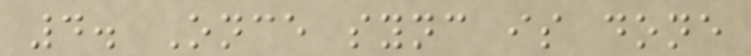4. Once sync is done
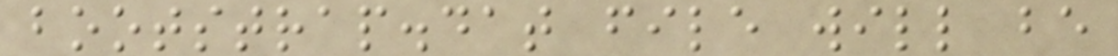bootstrap.dat file will be
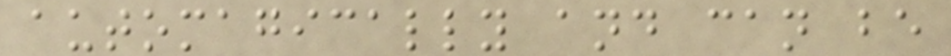automagically and can be
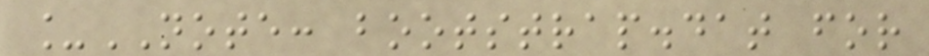_NOTE: bootstrap.dat for
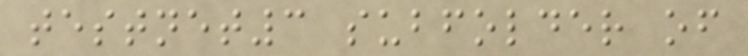testnet3 subfolder of
